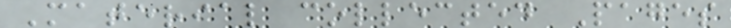Material collected Pages
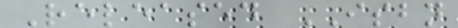Released ISBN
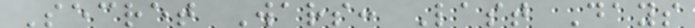Secret Wars: Last Days
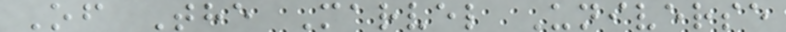Of The Marvel Universe
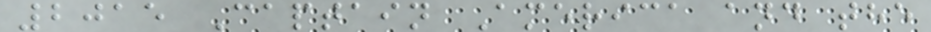2015 Captain America and the
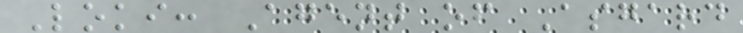Loki: Agent of Asgard
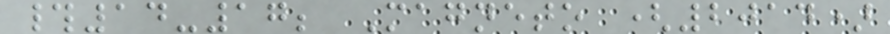#14-17; Magneto (2014)
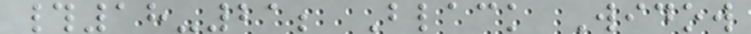#18-21; Black Widow
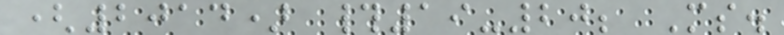(2014) #19-20; Ms.
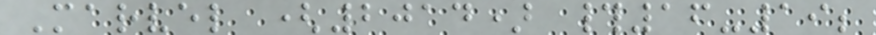Marvel (2014) #16-19;
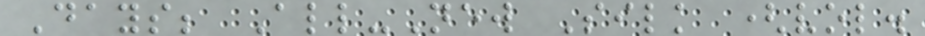Days; All-New Silk (vol.
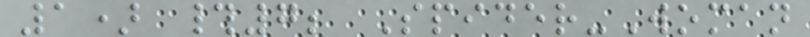1) #7; Spider-Woman
